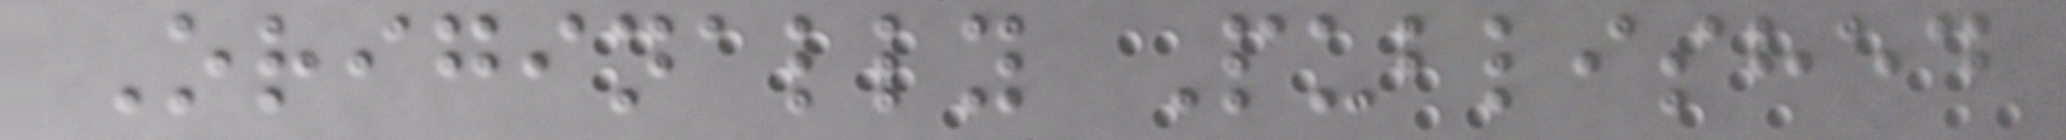Originally Published
